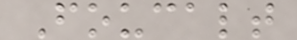Foucalt
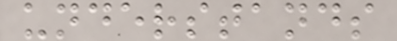understands
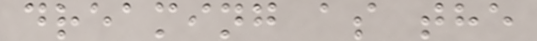dreaming as the
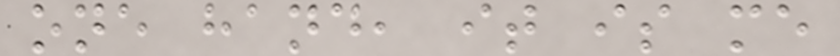one hand, it is me
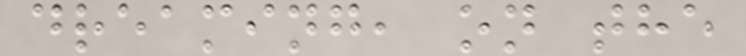dreaming, on the
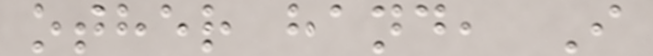other hand, I
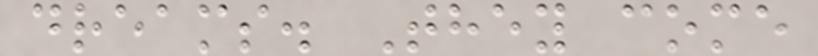dreams. They come
